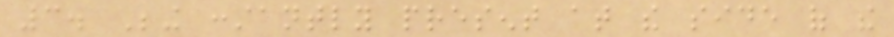3. Being constantly present at the side of the
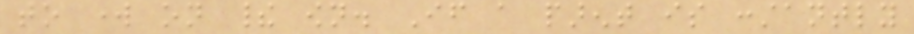to work on their own. If a parent is constantly
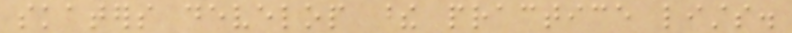skaters develop these practice lists.
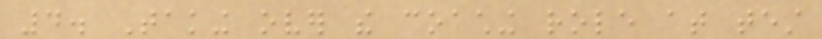4. Taking over the coaching role at test
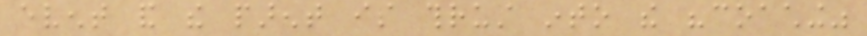event and the parent is thrust into the "coaching"
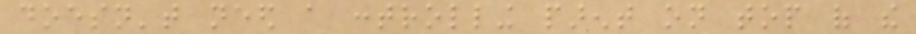doesn't need a controlling parent on top of the
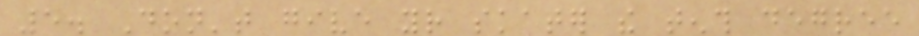5. Don't give your skater the tenth degree
